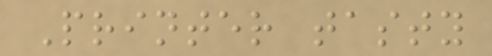Printer tasty
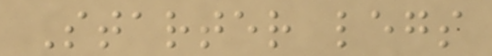Starter legs
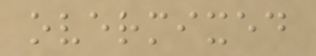overmixed
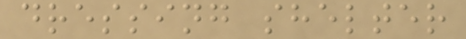dressing shelter
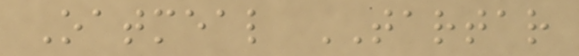Oatmeal TARTAR
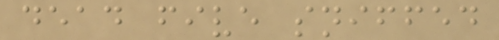dead five sniffed
